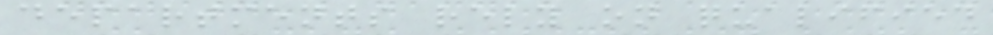departments rely on qualified
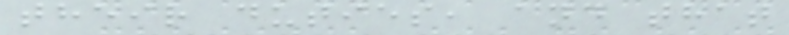their duties, and that
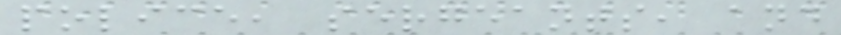police, sergeants, and
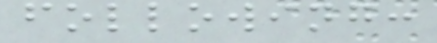following:
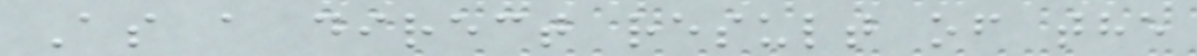As a direct result of the
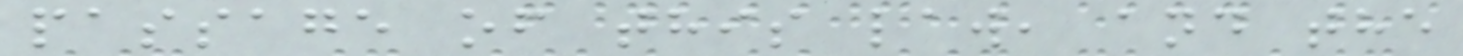passage of this law, and the
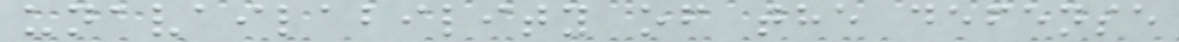unavailability of the defense
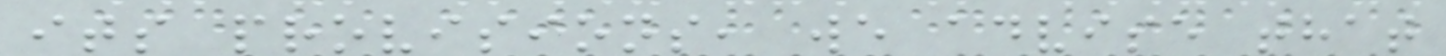its provisions, we advise that
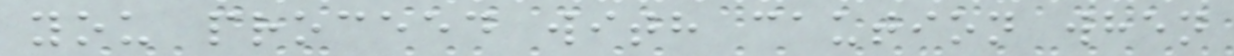you proceed with caution when
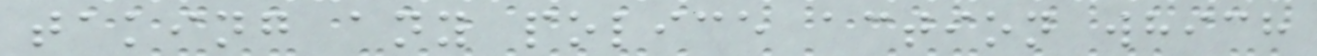taking any police action which
